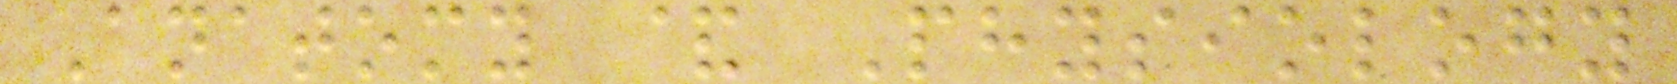Anatomy & Physiology
